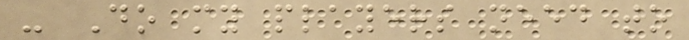- Do my players need to
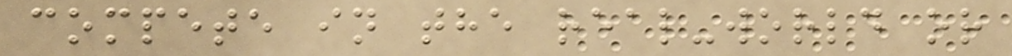compete in the real-world or
